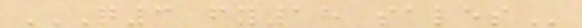Q3 FY18 SALES
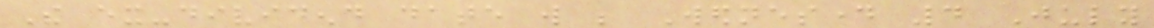The ex-dividend date will be Wednesday 4 July
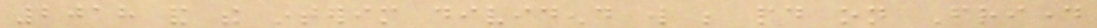2018 and the interim dividend will be paid on Friday
